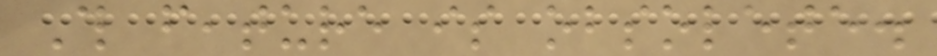This feature is obsolete.
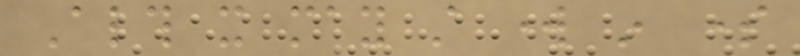Although it may still work in some
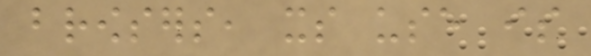browsers, its use is
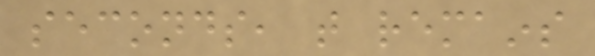seconds, that remains
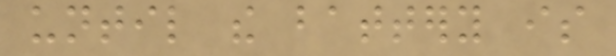until the battery is
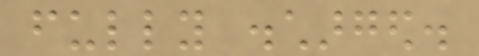fully discharged.
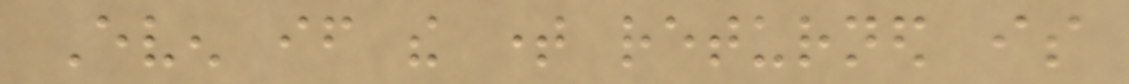Even if the time returned is
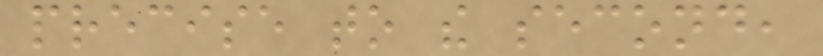precise to the second,
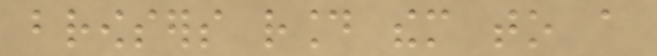browsers round them to a
